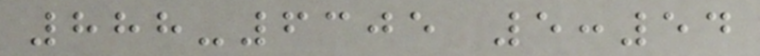888-6305 5:54
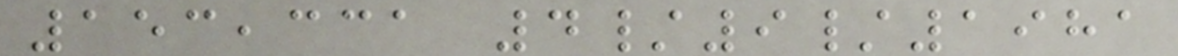153,331 4/9/1981
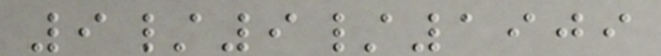9/9/1909
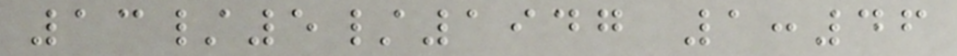13/5/1947 1:46
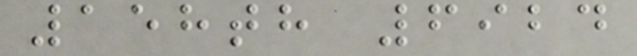158th 6924
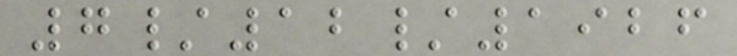7/12/1926
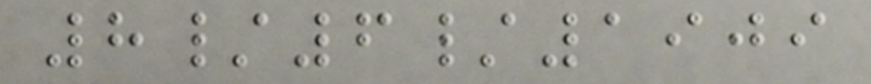8/6/1909
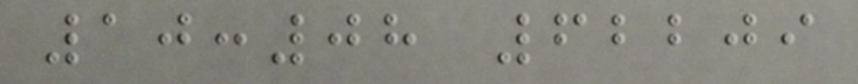10:08 62209
